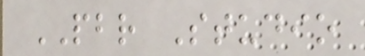PBR Studio
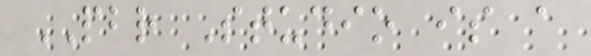PBR Studio is a
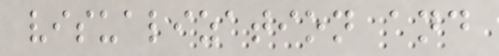visualization and
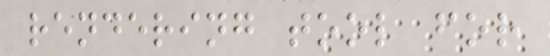rendering tool for
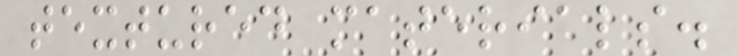textured materials.
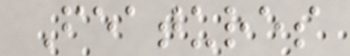Features
